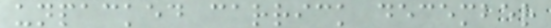unpacked carrick december
